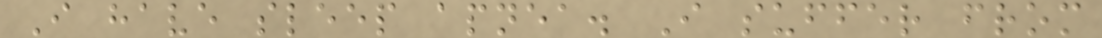I have sleep apnea. I suffer from
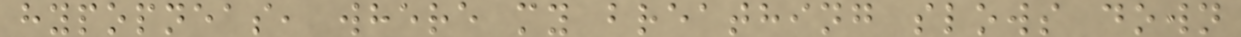hypopneas, where my breathing slows down
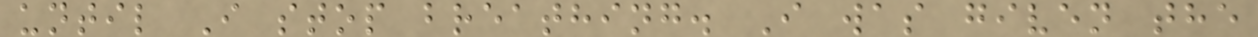until I stop breathing. I was given the
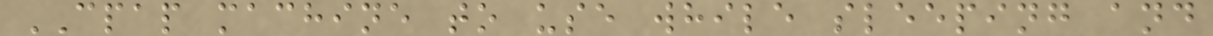CPAP machine to use while sleeping and
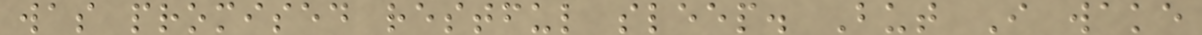was promised restful sleep. But I wake
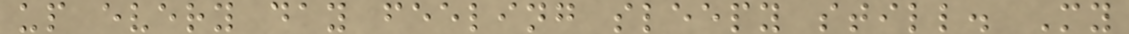up every day feeling sleepy still. My
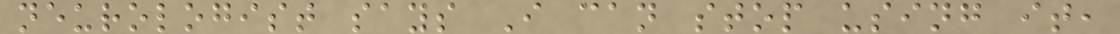neurologist says I can stop using it,
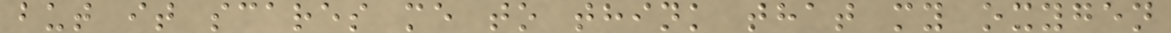but it scares me to think that my oxygen
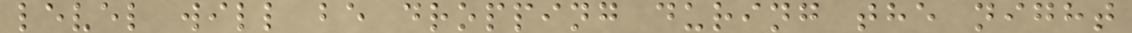level will be dropping during the night
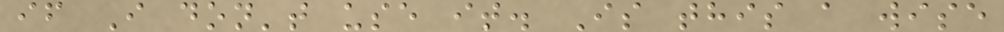if I don't use it. Is this a wise
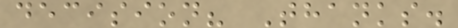decision? Thanks.
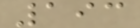193
